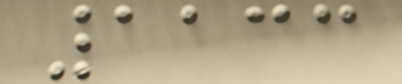1133
